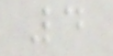4
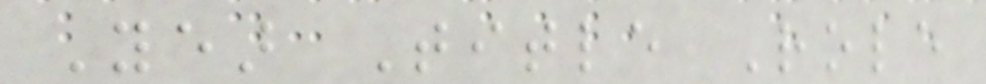Year Title Role
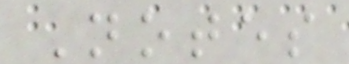Notes
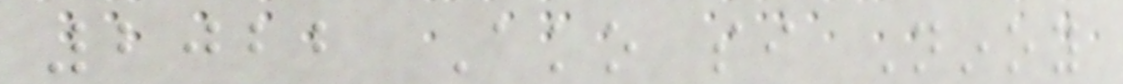2022 Ako si Ninoy
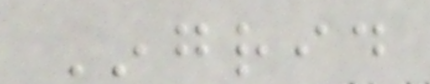Ingrid
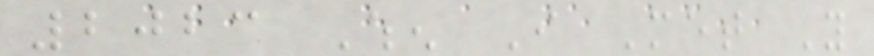2023 When I Met You
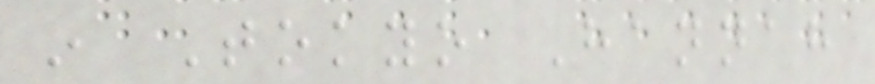in Tokyo Hannah
